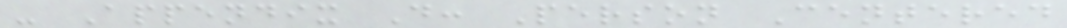- Appendix D: Person Centered
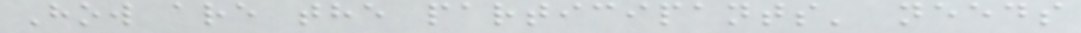How are the participants' needs
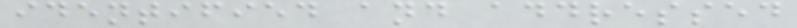identified and addressed
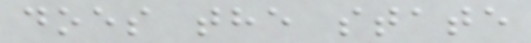does the state
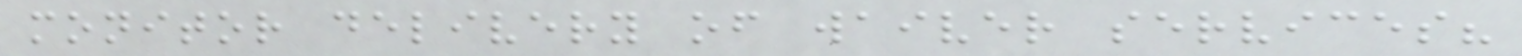monitor delivery of waiver services?
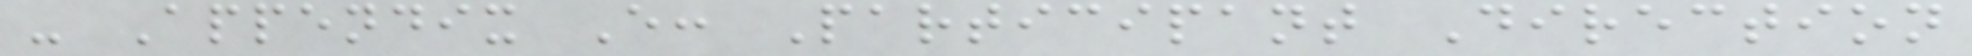- Appendix E: Participant Direction
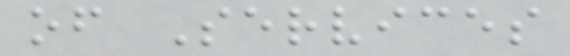of Services
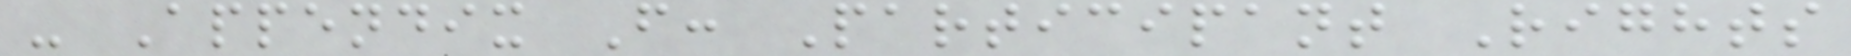- Appendix F: Participant Rights
